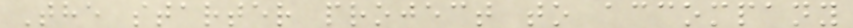The starter project to accompany
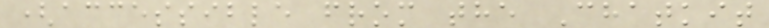(accessible from the Chatkit
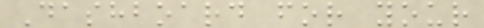Dashboard for your
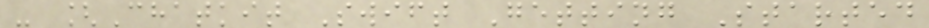- [Chatkit Swift Getting Started
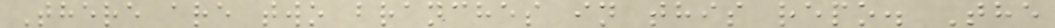There are two branches in this repo. The
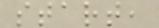start,
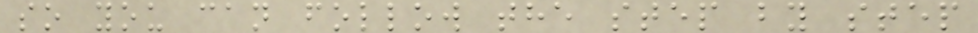so you can follow the step by step
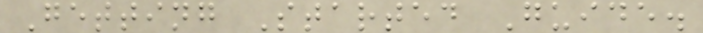Getting Started Guide.
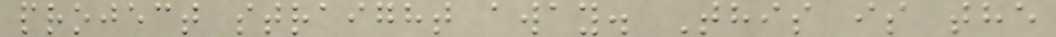project straight away. This is the
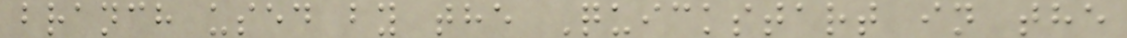branch used by the Quickstart in the
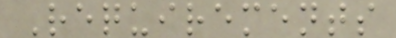Requirements
